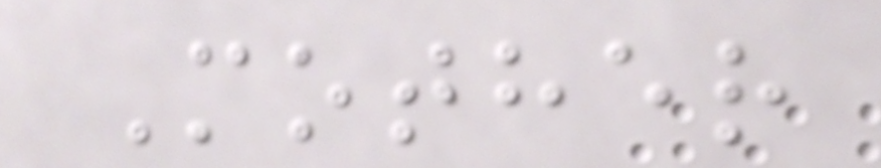Mother
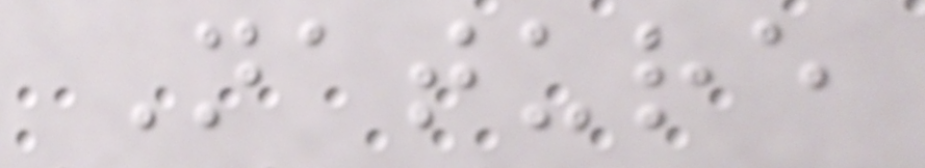Nature
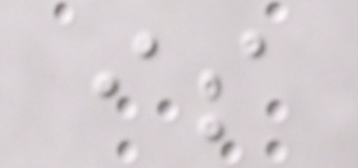is
